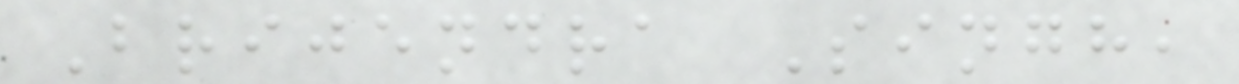Brijendra Singh,
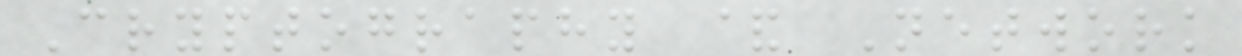Cryptography & Network
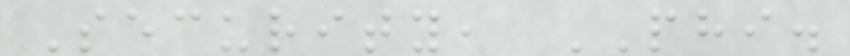Security, PHI.
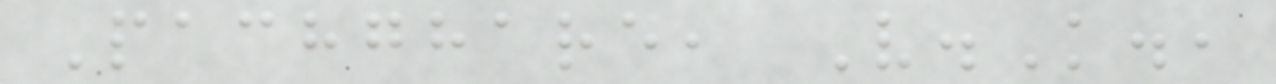Pachghare, V.K.,
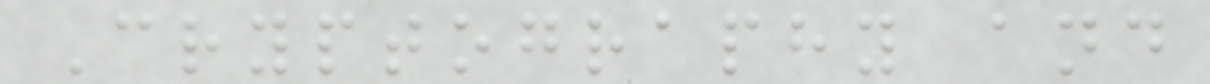Cryptography and
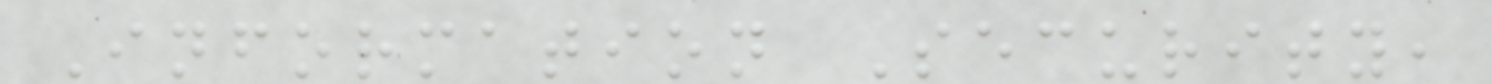Information Security,
